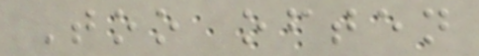Too often
